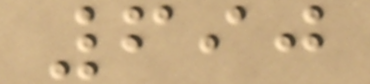690
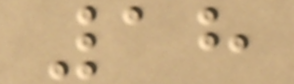18
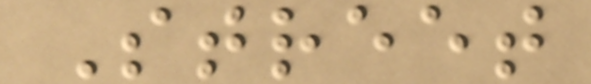Street
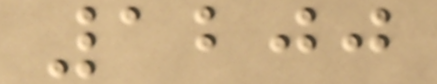1200
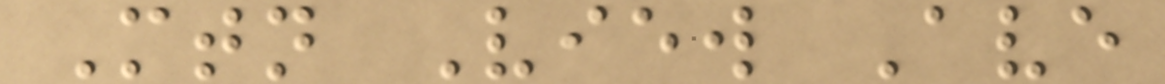Mtn View Ave
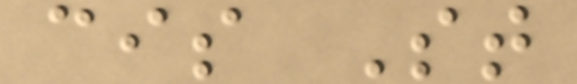cis St
